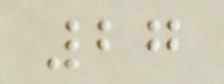27
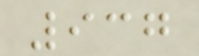937
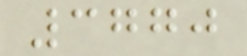3770
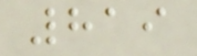819
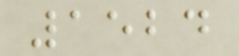1524
